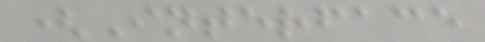(Interface
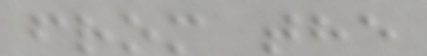from the
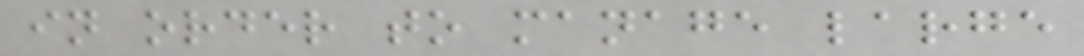in order to manage large
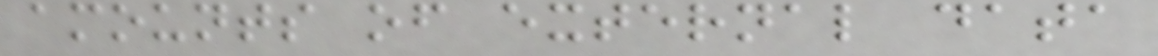amounts of external data
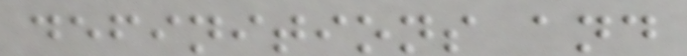definitions and
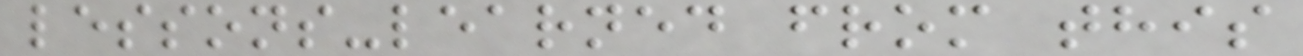lessons-learned from this
